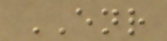ENR
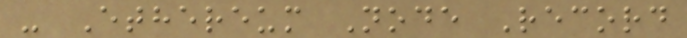- Ethereum Node Record
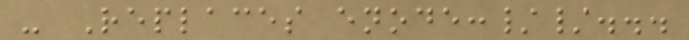- Replaces enode://...
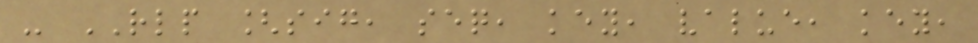- RLP [sig, seq, key, value, key,
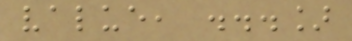value, ...]
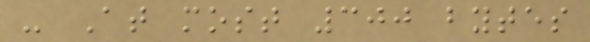- At most 300 bytes
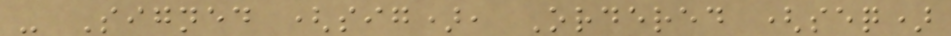- Signed (sig), Ordered (seq)
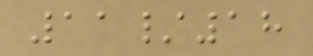11/18
